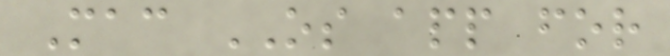Mac OS app for
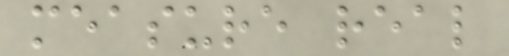measure real
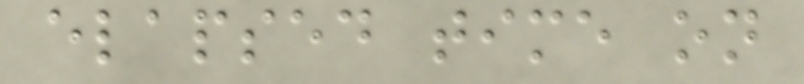elapsed time on
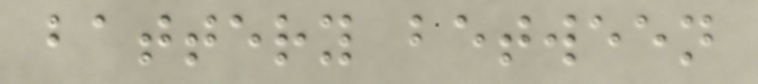battery between
